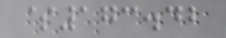$173.42
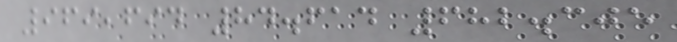969,694 84.614 682.305
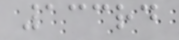133rd
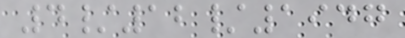4/12/1947
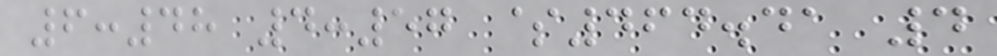6:48 4:57 $464.41 4
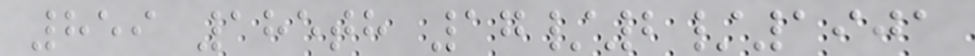859 185th 17/2/1901
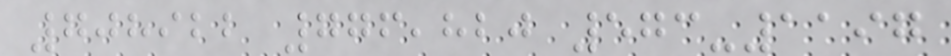708922 776,820 573-1197
